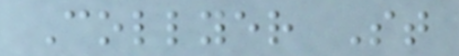Collyer St
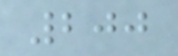200
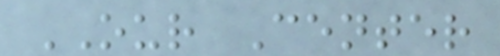OUR Center
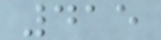415
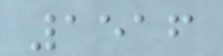1516
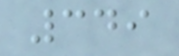349
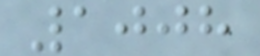1008
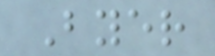Byer
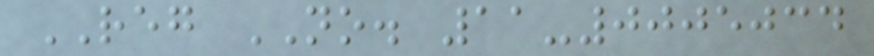REG NO. 11-0005034
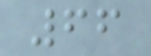66
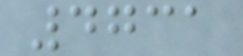4731
